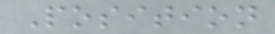Position
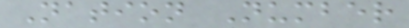Nation Number
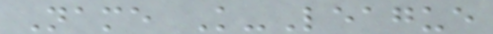Name K-League
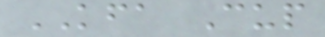KFA Cup
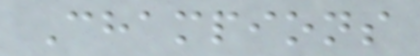Champions
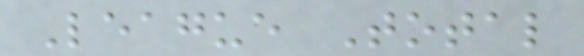League Total
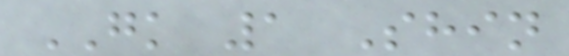GK 1 Shin
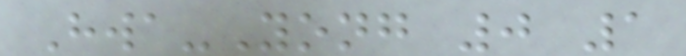Hwa-Yong 0 1
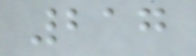217
